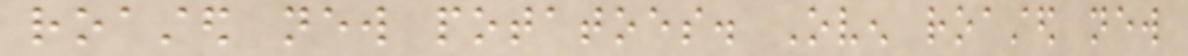roasted new potatoes. Oven roasted new
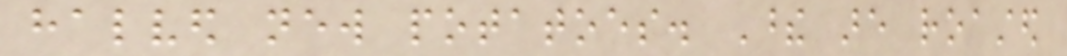halved new potatoes. These are roasted
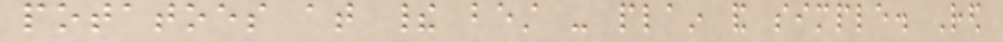potatoes at their best - plain and simple. Red
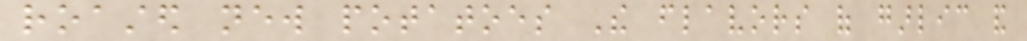roasted new potatoes The flavors of garlic and
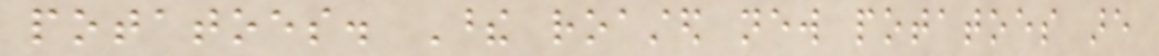potatoes. These roasted new potatoes are
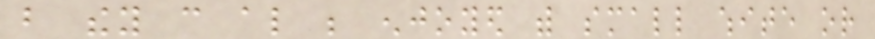but they can also be enjoyed with small white or
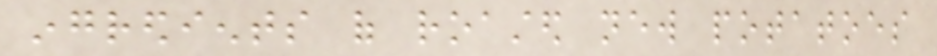ingredients of roasted new potatoes
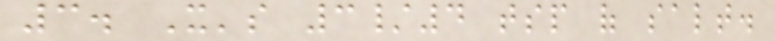3. It's 3/4 tsp of salt.
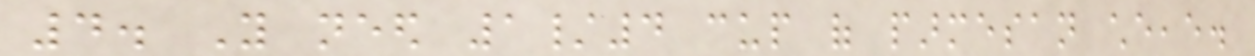4. You need 1/4 cup of parmesan cheeae.
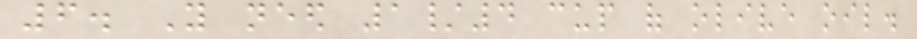6. You need 1/4 cup of olive oil.
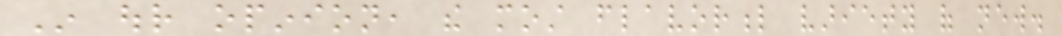In our opinion, the most flavorful variety of new.
